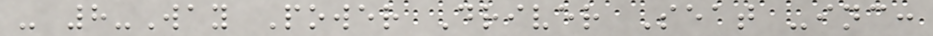- 8-Way Power Driver Seat -inc:
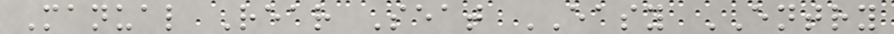Manual Rear Seat EASY ENTRY
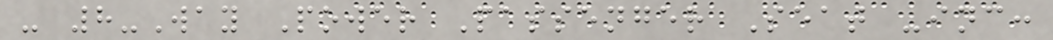- 8-Way Power Passenger Seat -inc:
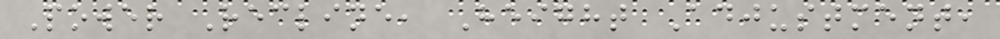Power Recline, Height Adjustment,
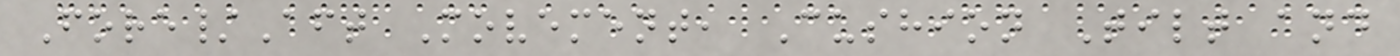Fore/Aft Movement, Cushion Tilt and
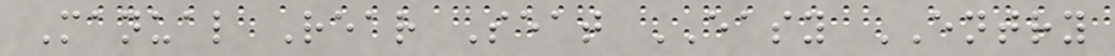Manual Rear Seat EASY ENTRY
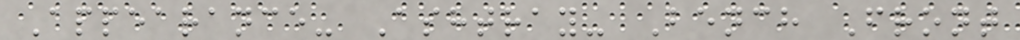Appearance- Ashtray- Bench Front
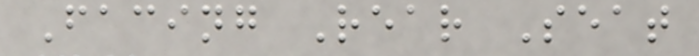Facing Rear Seat
